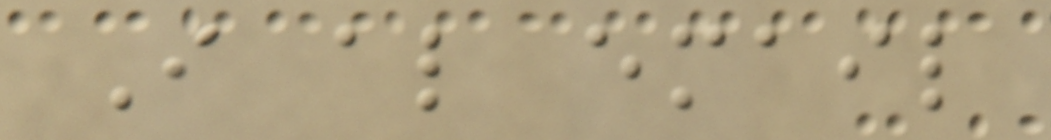I also email
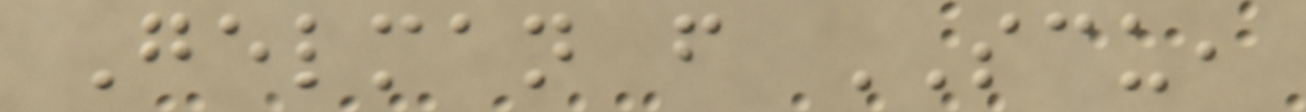Gelman from SCU,
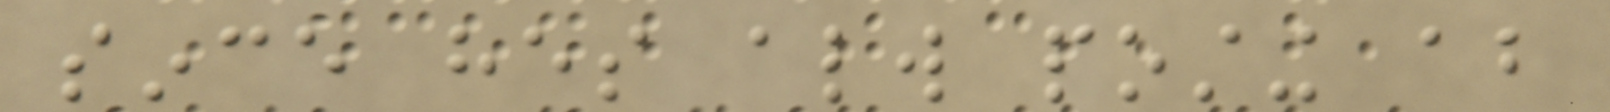since hes always posting about
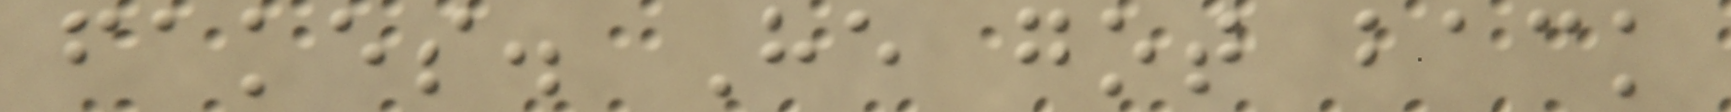fakes. He got back
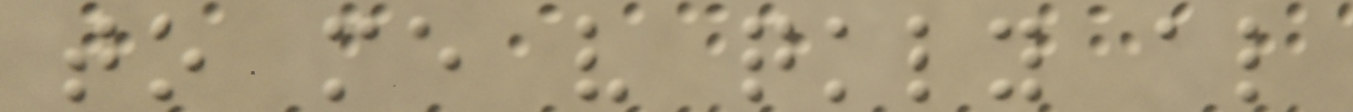to me very quickly also
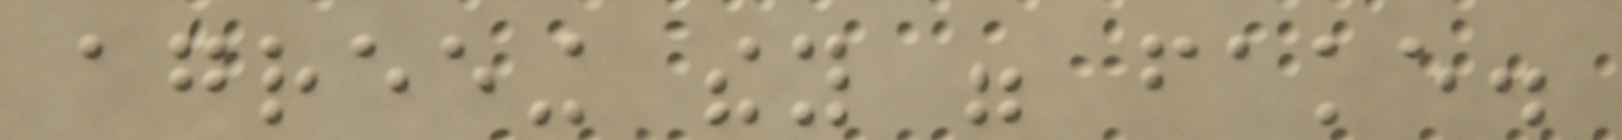agreeing they were fake.
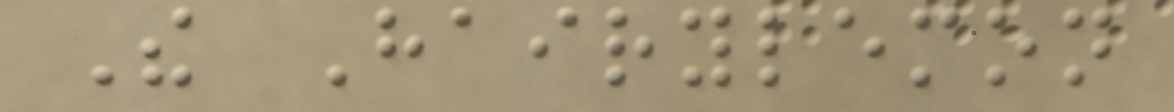The Hairylemon
